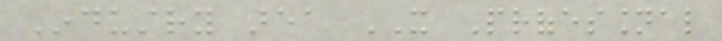Industry area IT Professional
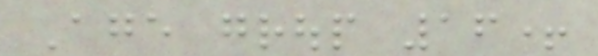Age group 16+
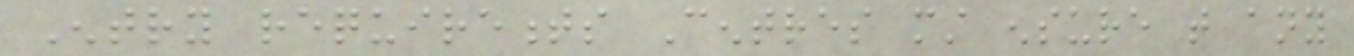Entry requirements Centres must ensure that any
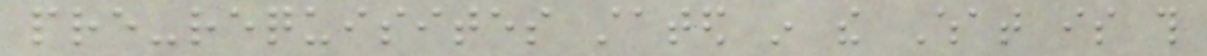pre-requisites stated in the What is this
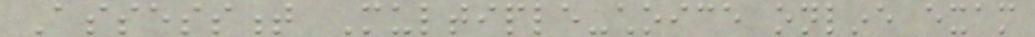Assessment Multiple-choice online exam
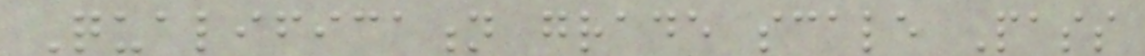Qualification grade scale Pass
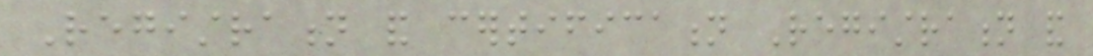Registration and certification Registration and
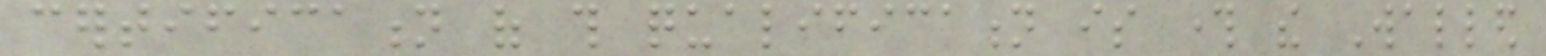certification of this qualification is through the Walled
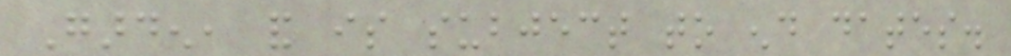Garden, and is subject to end dates.
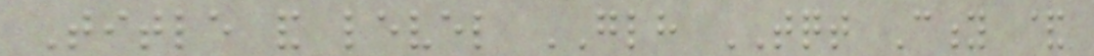Title and level GLH TQT City &
